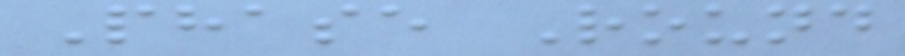Phase Round
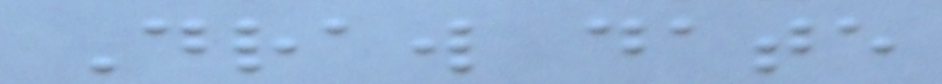Draw date
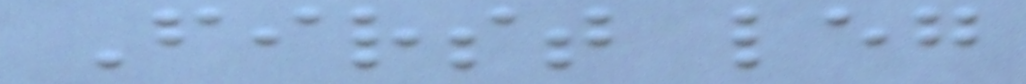First leg
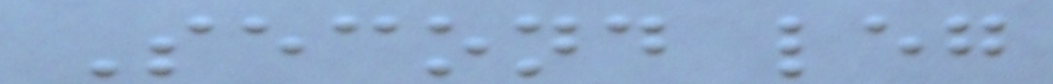Second leg
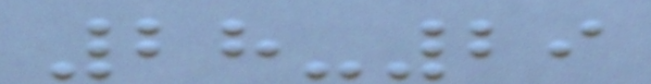28-29
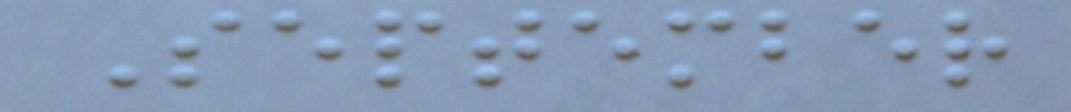September
